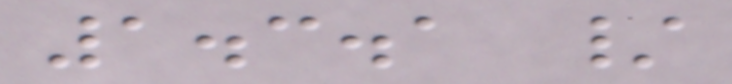1.3.1 /
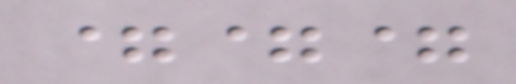===
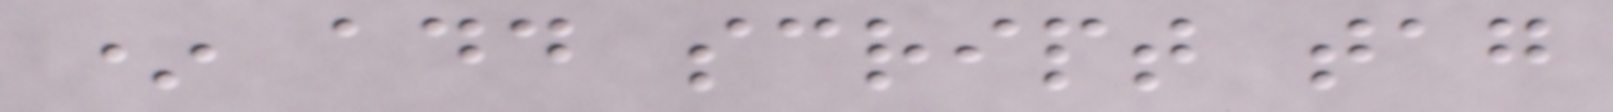* add script tag
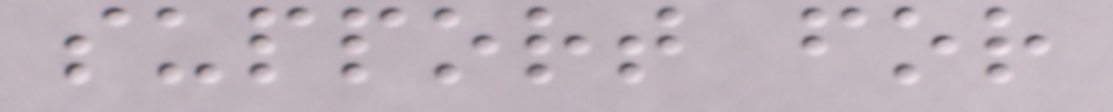support for
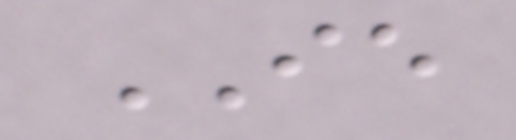IE
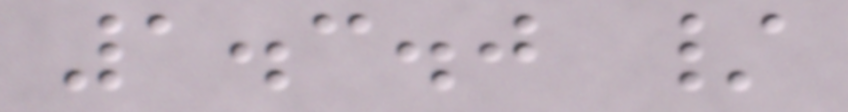1.3.0 /
